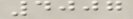4007
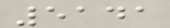5141
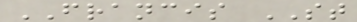FRANCIS ST
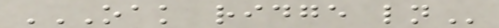OAK RIDGE LN
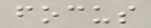focus
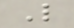L
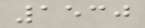1530
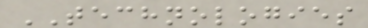TECHNOLOGIES
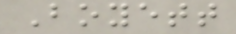Boyett
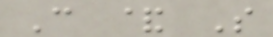C & S
